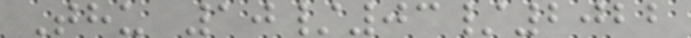Thu 10/03/2022
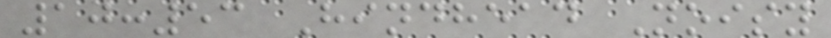10:53 Hindhead Noisy
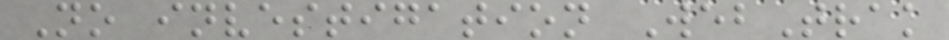No investigation WebTrak
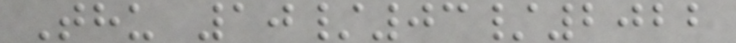Thu 10/03/2022
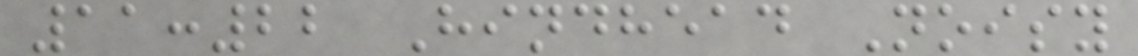11:22 Hindhead Noisy
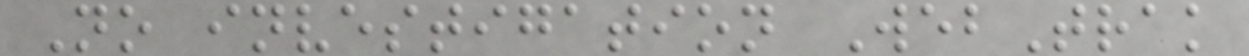No investigation WebTrak
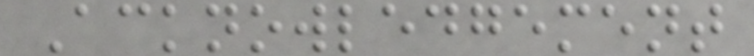Acknowledgement
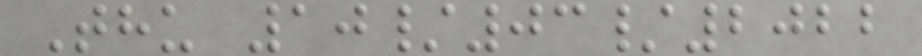Thu 10/03/2022
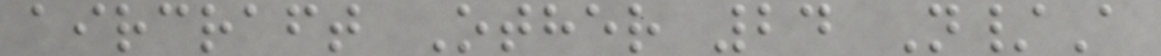aircraft Other 24 N/A
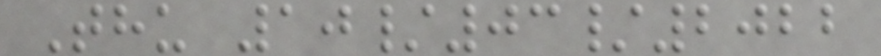Thu 10/03/2022
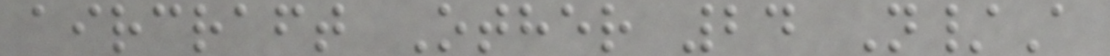aircraft Other 24 N/A
